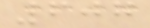607
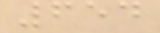654
